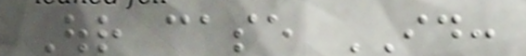Our case ID:
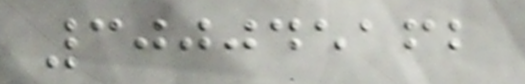300045162
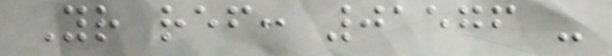Your ref: 01576 -
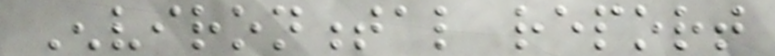Environmental report
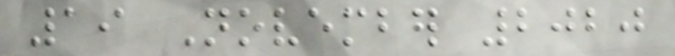19 November 2020
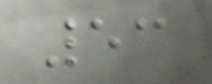53
